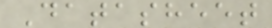Datasheet
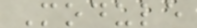Module
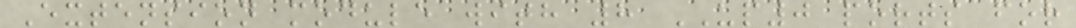Extension module with 8 UP0 ports for
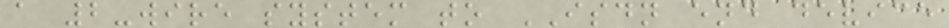a 2-wire system to ISDN end device
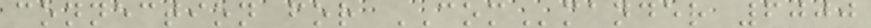connection for COMmander 6000
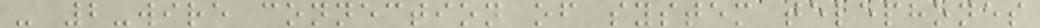- 2-wire connection of system telephones
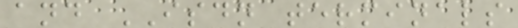and ISDN terminals
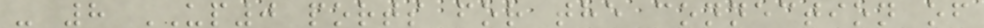- 8 UP0 ports for the connection of
